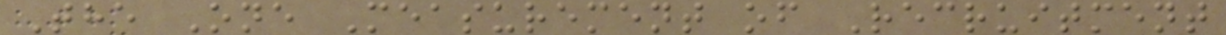The One Measurement of Recruitment
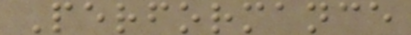Performance
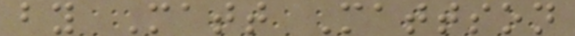by Matt Mattson
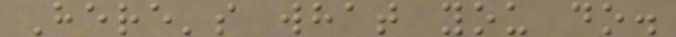Here's what you do.
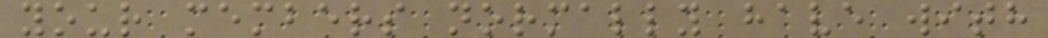your members normally have with
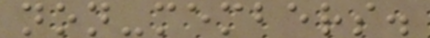non-members.
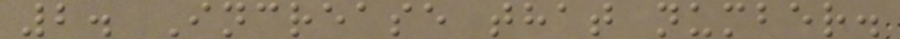2. Increase that number.
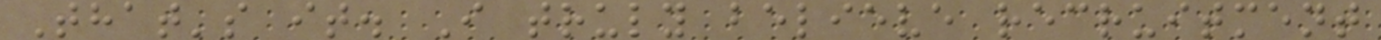That's it. I truly believe recruitment
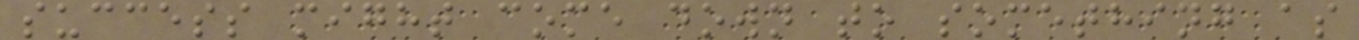success might come down to something as
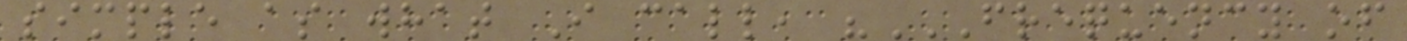simple as what I call, "FREQUENCY OF
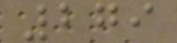279
